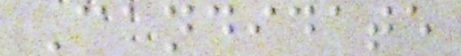Candidate
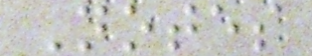Notes
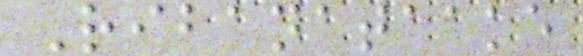Ribanataake
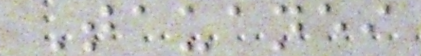Tauanei
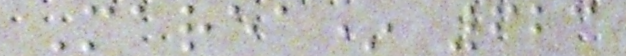Marea* 623
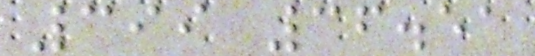399 36.51
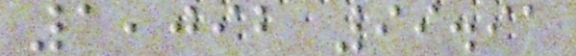1,092 99.91
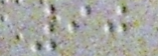90
